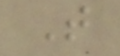T
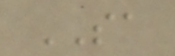SA
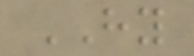HY
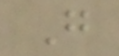G
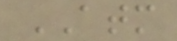ATM
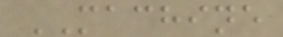MACHINE
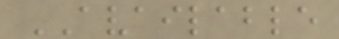AVAILABLE
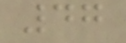47
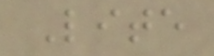Lite
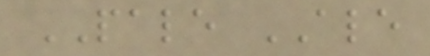PALE ALE
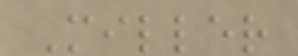Miller
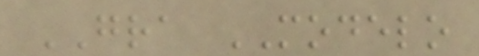GRA MODELO
